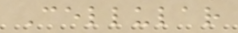Cellular
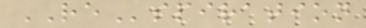REspiration
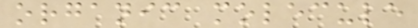organic molecule
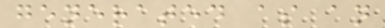generated as an
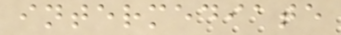intermediate
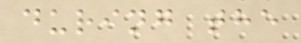during the
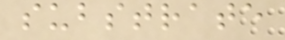substrate
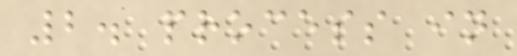2. process in
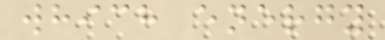which energy
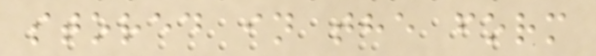stored in the form
